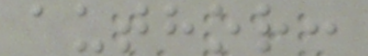author:
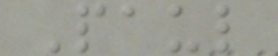Paul
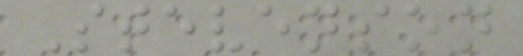Stevenson
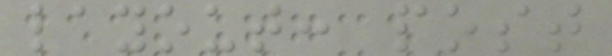layout: post
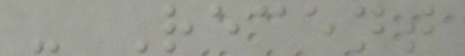- Recent
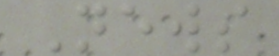News
